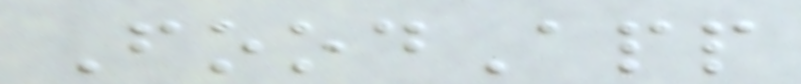FoodApp
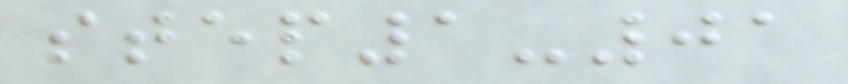step1-01
